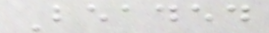Beaded
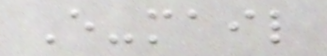E-mail
